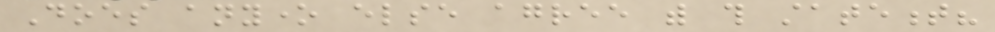Does anyone else agree with this statement?
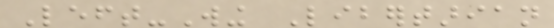Left-Wing Libertarian
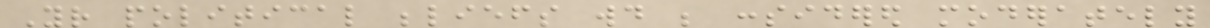Your political beliefs would be considered moderately
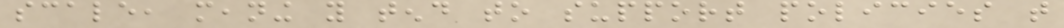scale, meaning you tend to support policies that
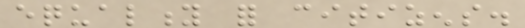equality for citizens.
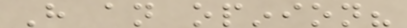Have an opinion?
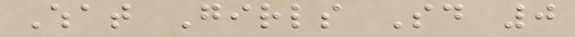What Girls Said 0
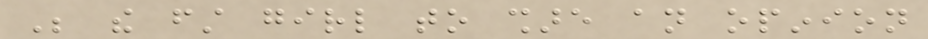Be the first girl to share an opinion
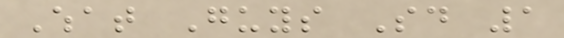What Guys Said 1
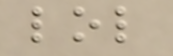lol
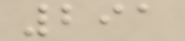291
